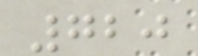720
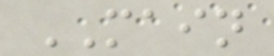MAIN
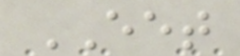EET
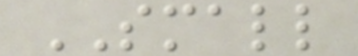SMALL
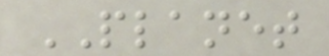PLANET
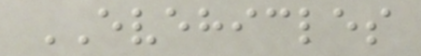EVEHICLES
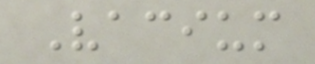Vacium
